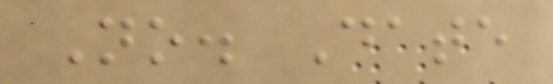No. Date
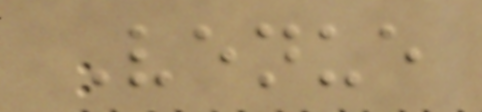Venue
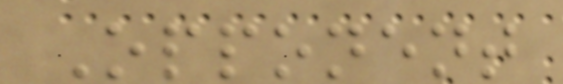Opponent
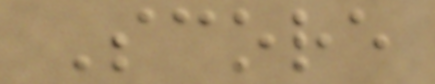Score
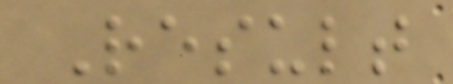Result
